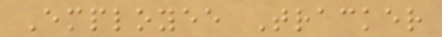Employee Tracker
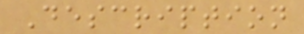Description
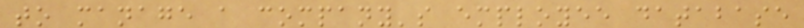to manage a company's employee database
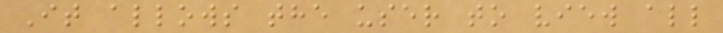It allows the user to view all
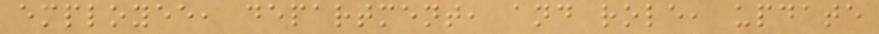employee, department, and role, update
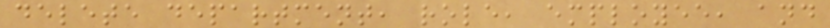delete department, role, employee, and
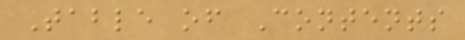Table of Contents
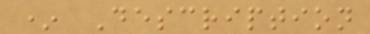* Description
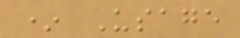* Usage
